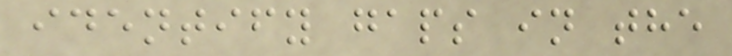identify gaps in the
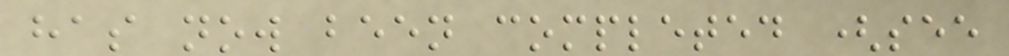has now been completed (see
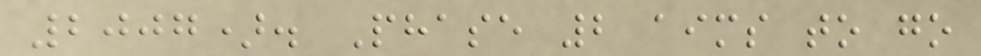2007). Phase 2 aims to go
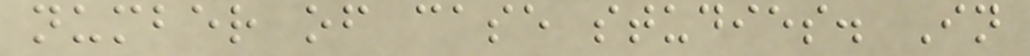number of case studies. In
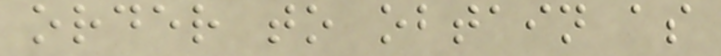order to obtain as
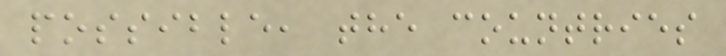possible, the countries
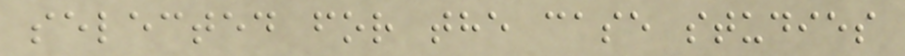selected for the case studies
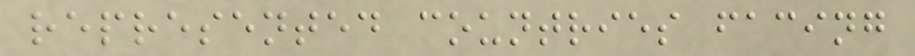represented countries facing
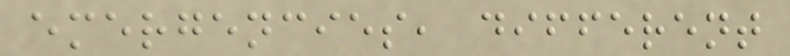emergencies, different
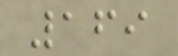169
